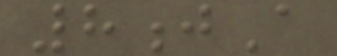8jA
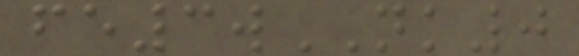fe3wNK0
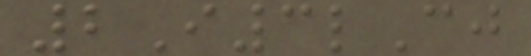2I3lCj
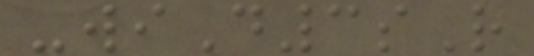-wiD3sR
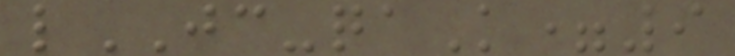lJC-qaK=9
